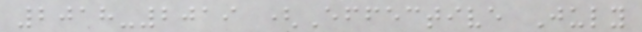2018-2019 (Effective July
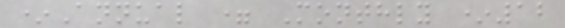*Annual = Monthly *12
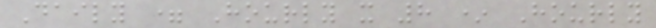Daily = Hourly x 8 * Hourly
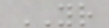YR
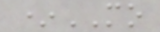*MO
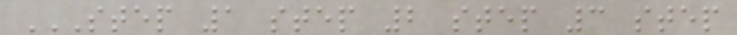STEP 1 STEP 2 STEP 3 STEP
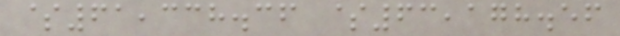$61,338.36 $63,178.56
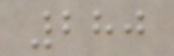280
